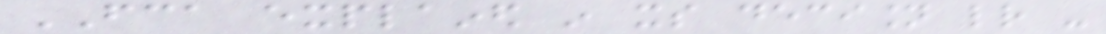FCA explained in its decision letter -
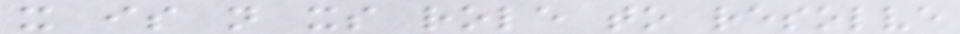it is not its role to resolve
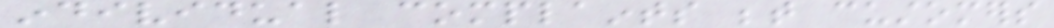individual complaints between customers
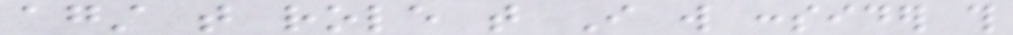against that role that I will consider this
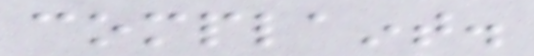complaint.
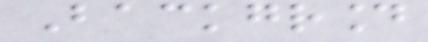Background
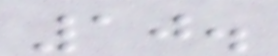10.
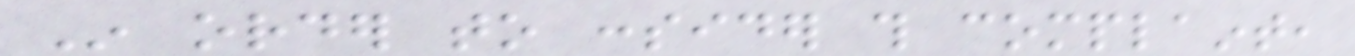In order to consider this complaint,
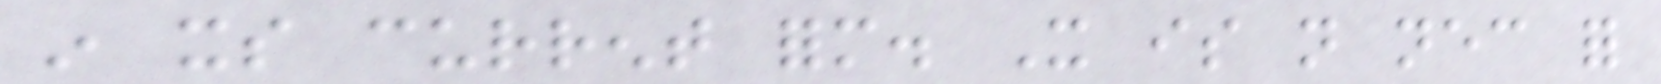in its current form. It is not necessary for
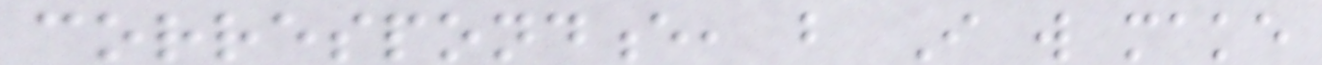correspondence, but I will make
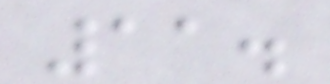11.
